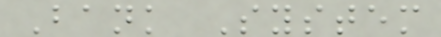Bank System
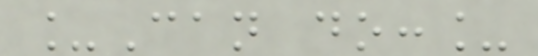_Can do:_
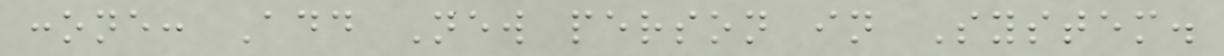:one: Add New person in System.
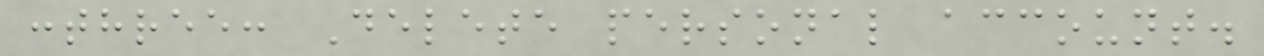:three: Delete personal account.
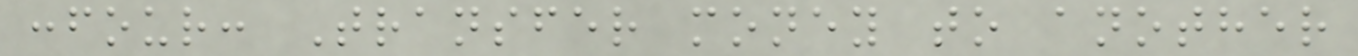:four: Transfer money to another
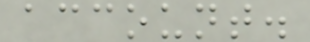account.
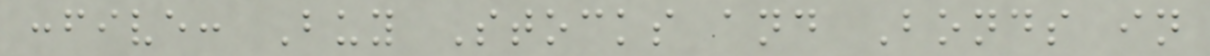:five: Buy Stocks and Bonds in
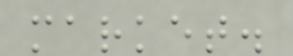market.
